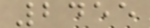2455
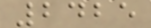2425
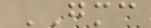GMC
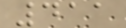411
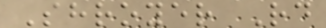Shroyer Rd
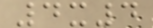4x4
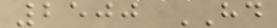2500 HD
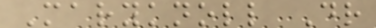Maryknoll Dr
